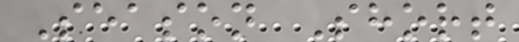Season Short
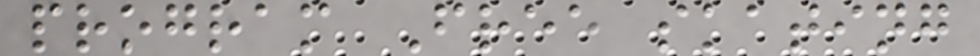program Free skating
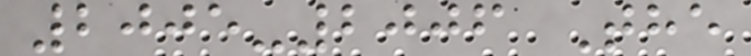2005-2006 The
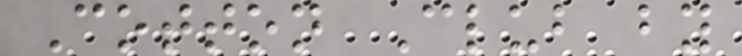Cotton Club by
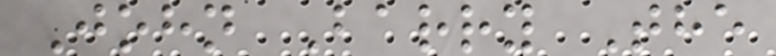John Barry The
